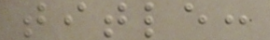title:
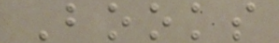Books
